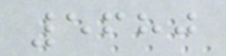5680
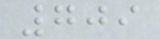709
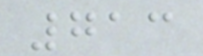713
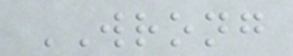WRONG
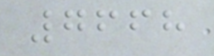7668
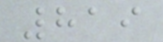819
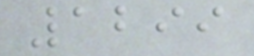1299
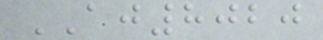AJ8020
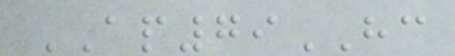AP79HC
